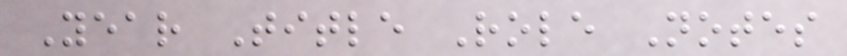Year Title Role Notes
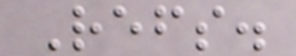Refs.
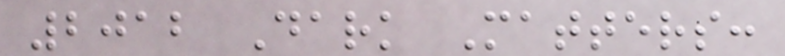2012 Dark Matters:
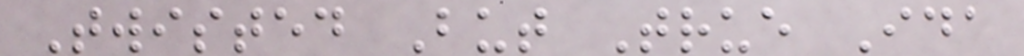Twisted But True Ida
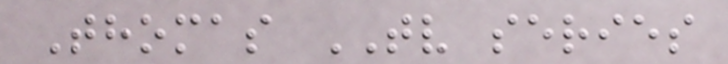Thomas TV series
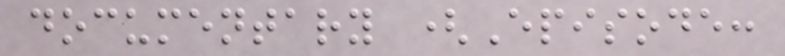documentary (Episode:
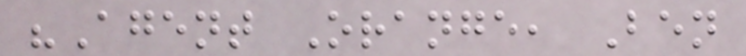"Agent Orange, Ben
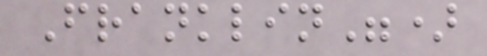Franklin")
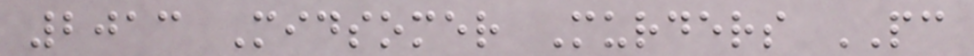2013 Midsomer Murders PC
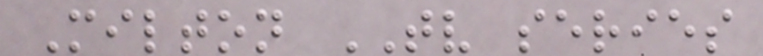Milton TV series
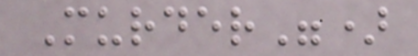Murder")
